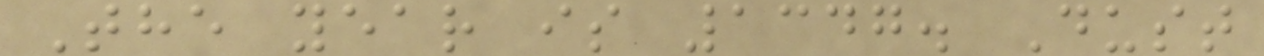The year is 1347. Dust
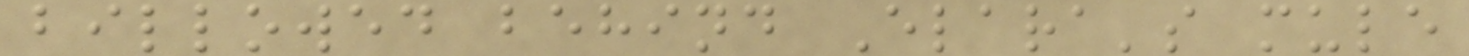billowed behind Elara's mule
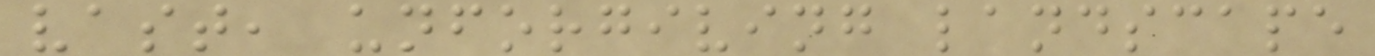vast, unforgiving landscape
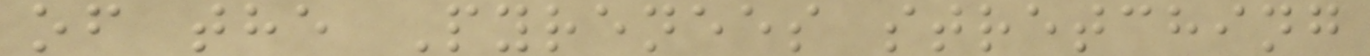of the Pyrenees stretching
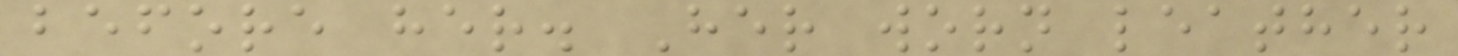before her. Her worn leather
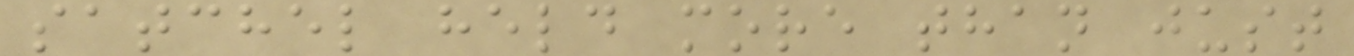satchel held more than just
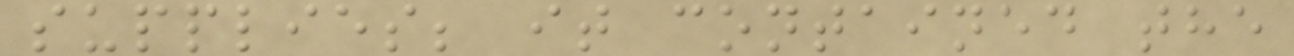supplies; it contained the
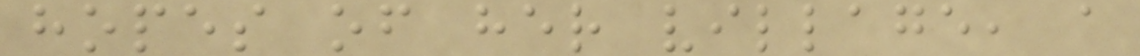hopes of her village, a
